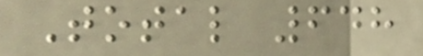Total 648
